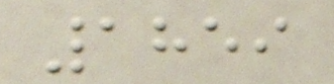1859
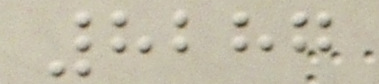8287
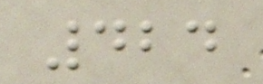424
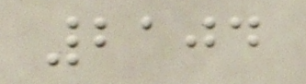2104
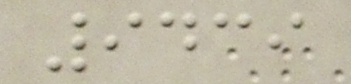9439
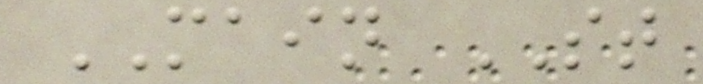MAIN ST
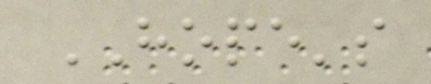HOPE's
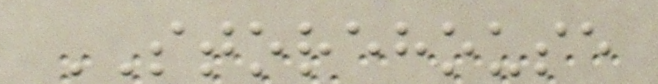STOREHOUSE
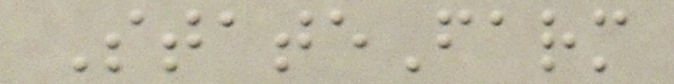StateFarm
